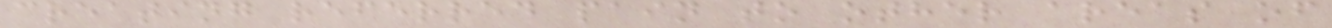creating referred pain to other areas of
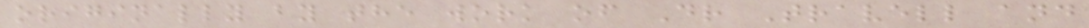originally by the work of Dr Travell and
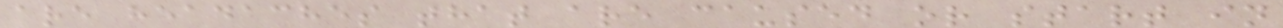are headaches that are caused or start in
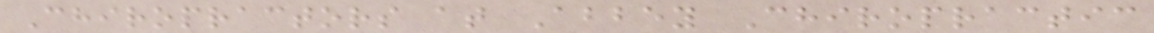Chiropractors at Abbey Chiropractic
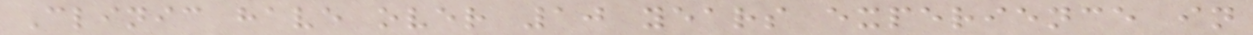Clinic have over 10 years experience in
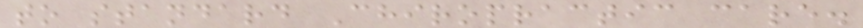to standard Chiropractic care.
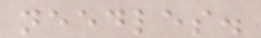needles.
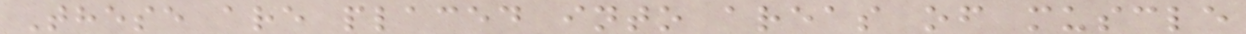These are placed into areas of muscle
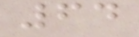64
